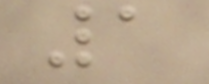1
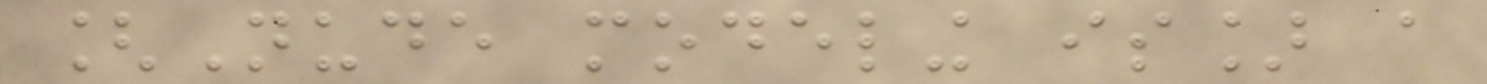[Nude modeling is] a
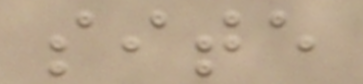site
